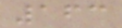163
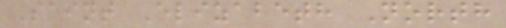Saint Elizabeth North
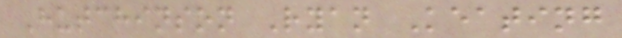Hutchinson Ryan Keating
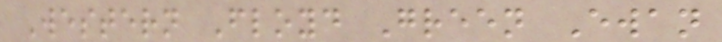Western Floyd Green Ewan
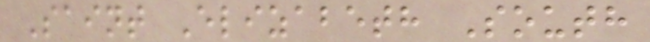Saint Elizabeth South
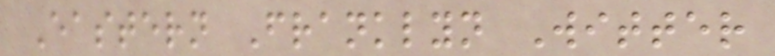Eastern Franklyn Witter
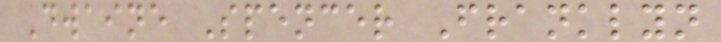Dwaine Spencer Franklyn
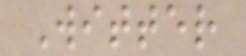Witter
